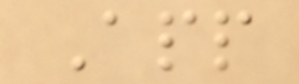App
